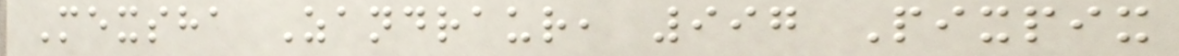Mexsha Zandraur, 997 Pixpix
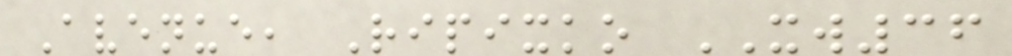Avenue, Ripixko XW36
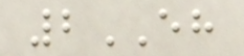2EH
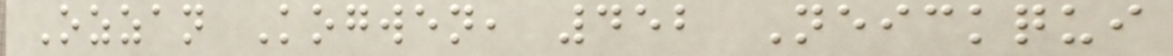Ozzan Kogwen, 452 Neickqui
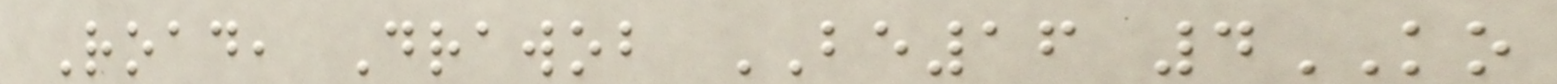Road, Drawob BE16 4KO
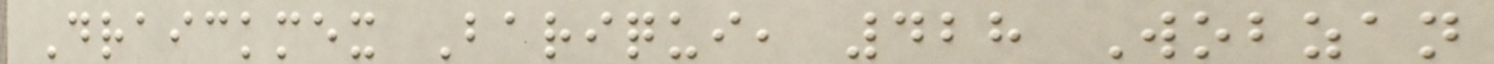Draickmex Bariqui, 428 Wobzan
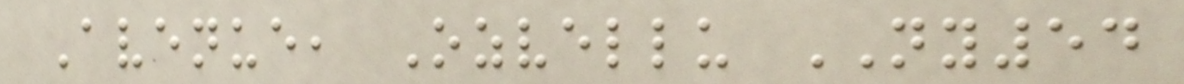Avenue, Ozvellu NY54
